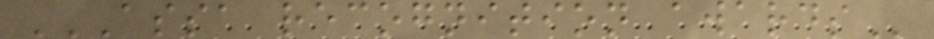ASSA RECOGNITION AWARDS
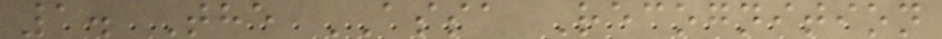1. The ASSA Recognition
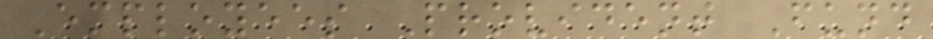Employees Provident Fund
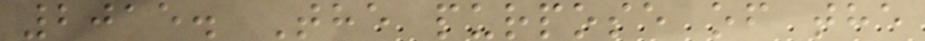2015. The purpose of the
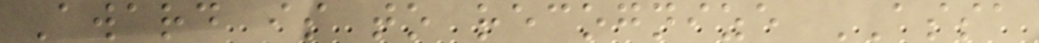Award is to recognize ASSA
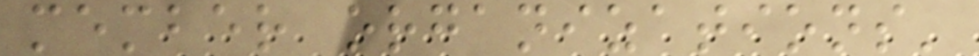member organizations'
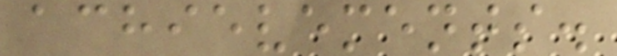achievements.
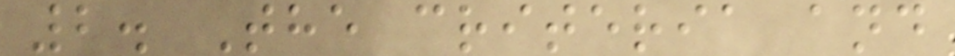2. The criteria and
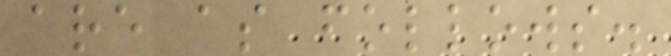are as follows.
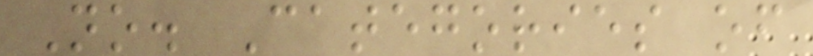No. Categories of
